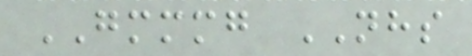GMMMG NHS
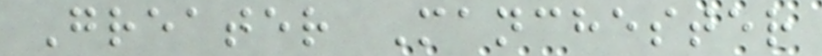Greater Manchester
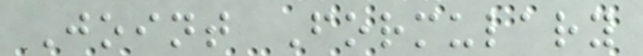Joint Formulary
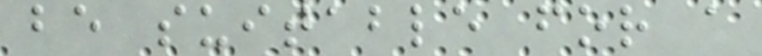be suitable for a
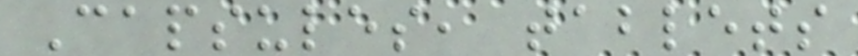Capsules, tablets
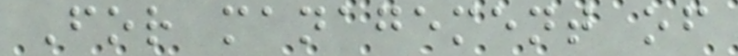For management of
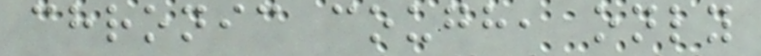chronic cough, only
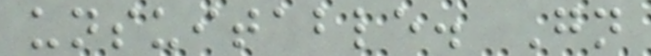unsuitable. Gn
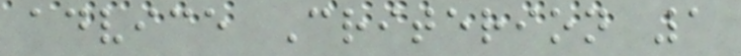advice Criterion 1
